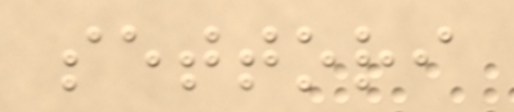settori
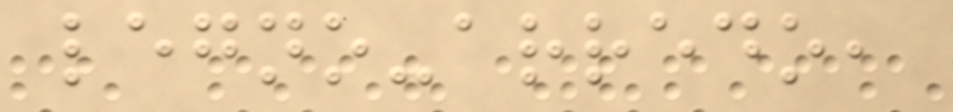legno-arredo,
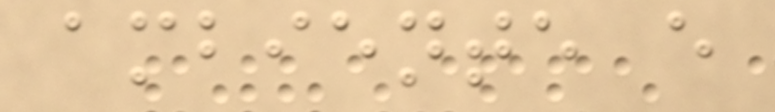ambiente e
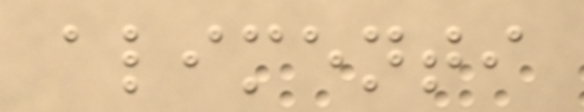alimenti
